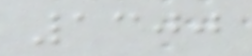1300
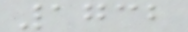1732
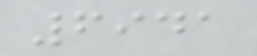6941
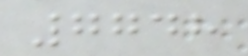7748
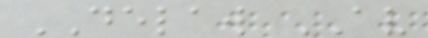DELAW AV
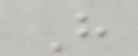H
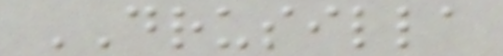DRUSILLA
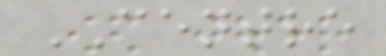CENTRE
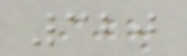320
